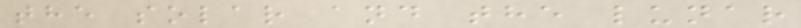the solar and the lunar
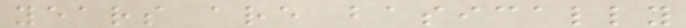years are basically
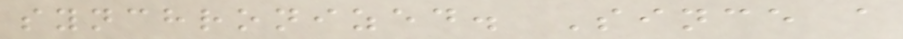synchronized. Since a
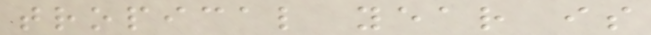tropical year is
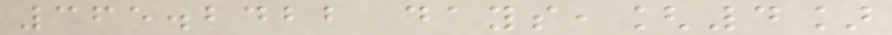365.2422 days,[4]
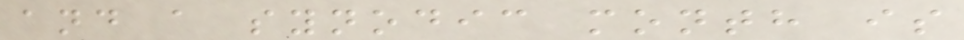and a synodic month is
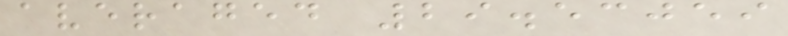averaged 29.53059
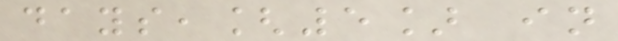days,[5] in
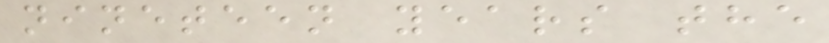nineteen years the
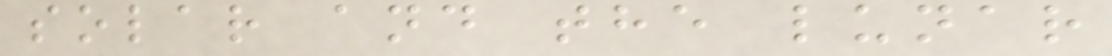solar and the lunar
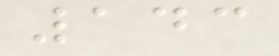143
